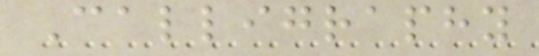Calligraphy
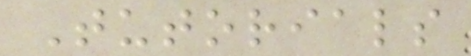Tutorials
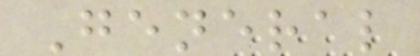General
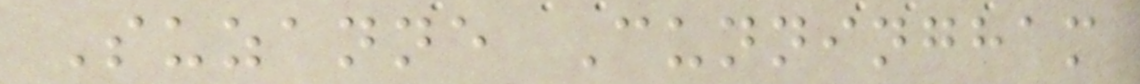Suzanne Cunningham
